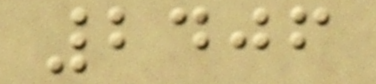2406
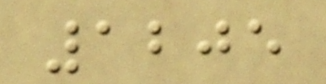1205
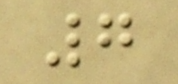7
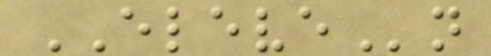ELEVEn
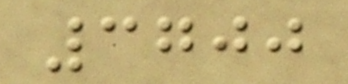3700
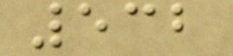532
